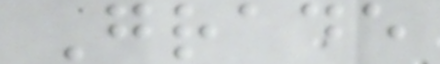Grade
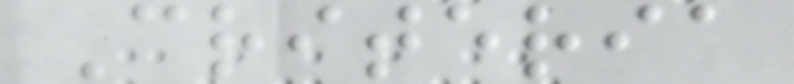Criteria
